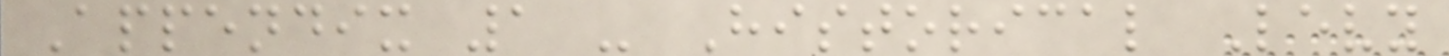Appendix 1 - Historical Levy
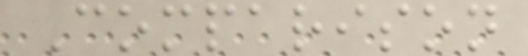Comparison
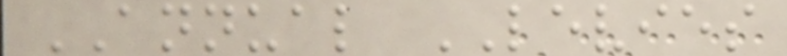ANNUAL LEVIES
